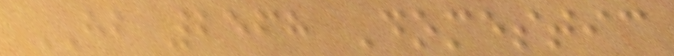HB 2568 Domestic
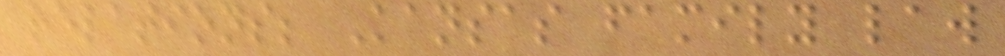relations; Kansas family law
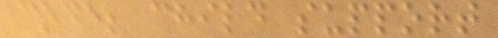code; child support
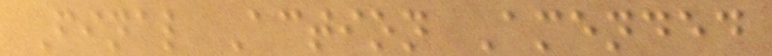Final Action Amended
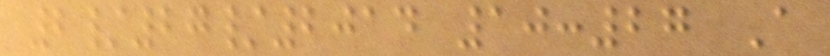2/27/2014 10:27 A
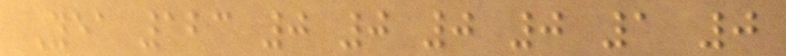Yea 123 0 0 0 0 1 0
